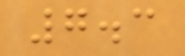7.3
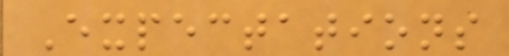Expectations
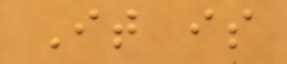It is
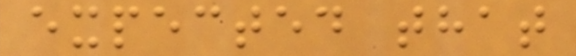expected that
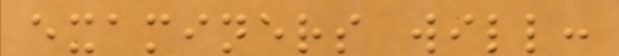examiners will:
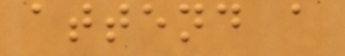attend a
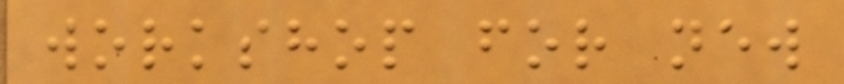workshop for new
